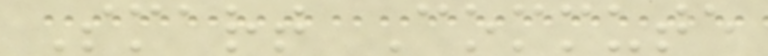Smart Commute
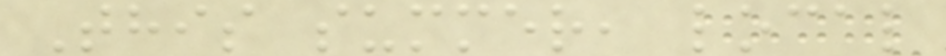This summer, local
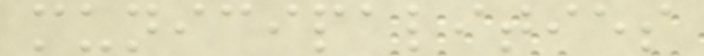municipalities
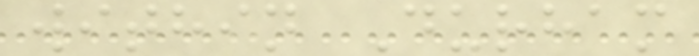within Durham
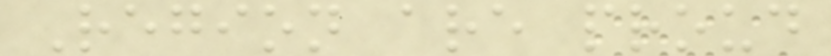Region are proud
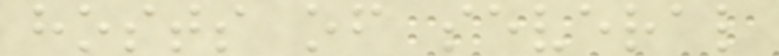hosts of several
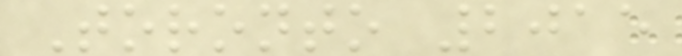Toronto 2015
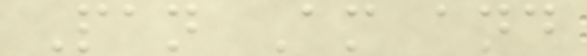Pan Am and
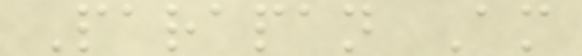Parapan Am
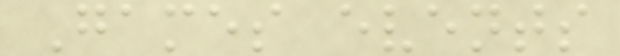Games events
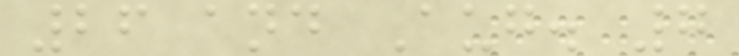26 and Aug. 7
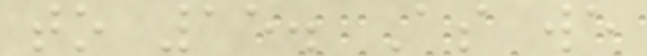to 15. As we
